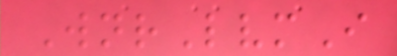WnrLvmI
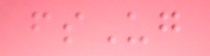fsUg
